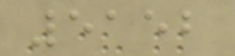5152
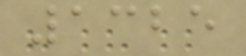1325
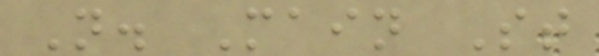N. Main St
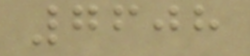7608
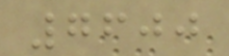7600
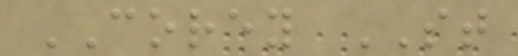COREY ST
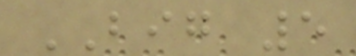BIG 5
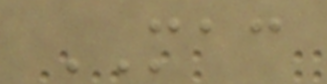MAC
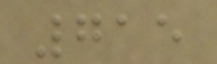715
